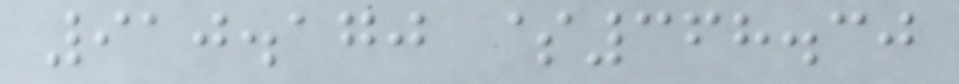910.170 $368.30
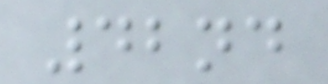42nd
